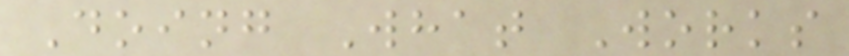Doing What Works
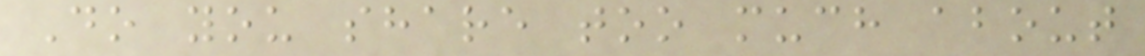Do you share too much about
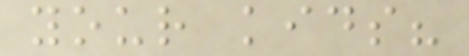your kids?
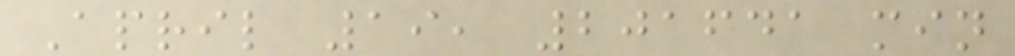April 19, 201641 min
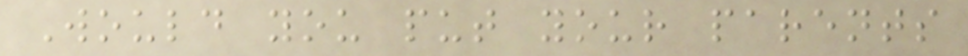Would you put your parents
